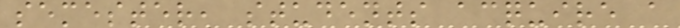semester, students acquire a
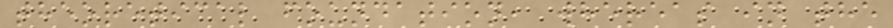theoretical foundation, whereas in the
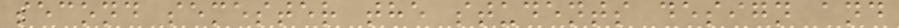second semester the students design and
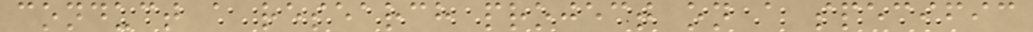conduct a research project on a specific
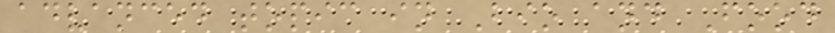advanced topic in Bio and Food
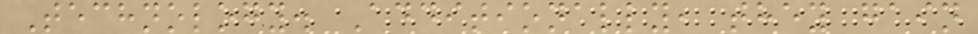Technology. Additionally, they gain
